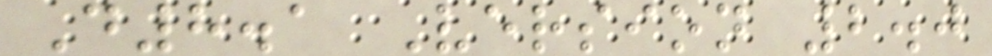D8.1 Version 2.0
